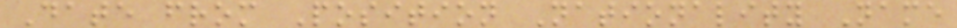Date from Position Nationality Name
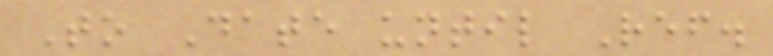To Date until Ref.
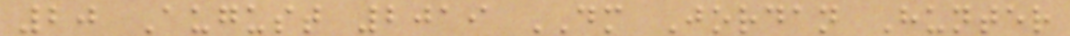20 August 2019 DM Jordan Hunter
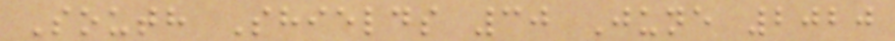South Shields 30 June 2020
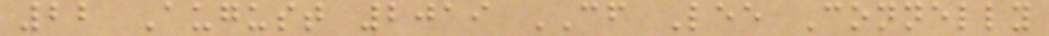22 August 2019 CF Lee Connelly
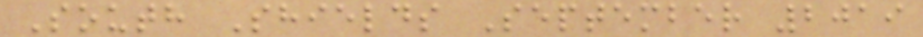South Shields September 2019
